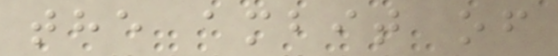the ambit of
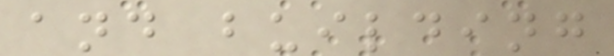and building
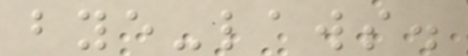bye-laws.
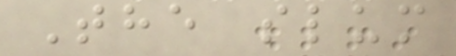The slum
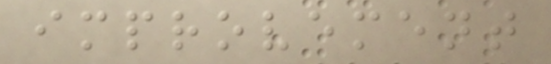improvement
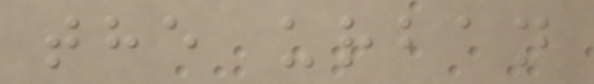the urban
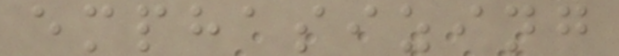emphasizing
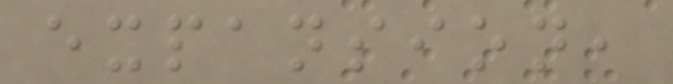expansion,
